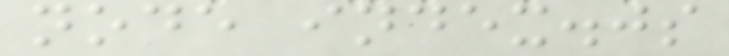node index.js
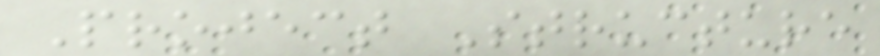Project Structure
